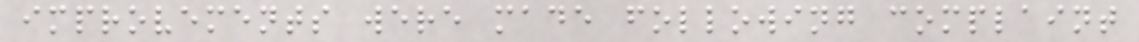improvements were made following complaint
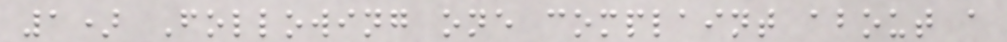1) Following one complaint about a
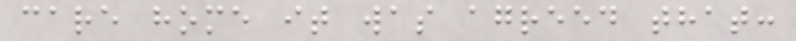care home it was agreed that:
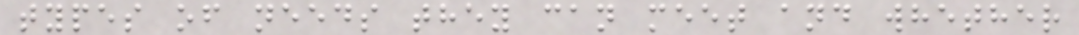types of needs they can meet and whether
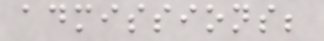admissions;
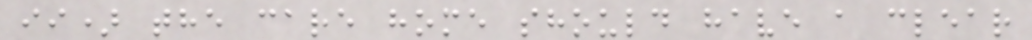ii) the care home should have a clear
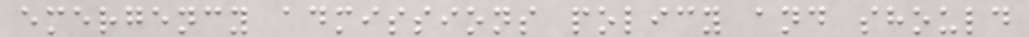emergency admissions policy and should
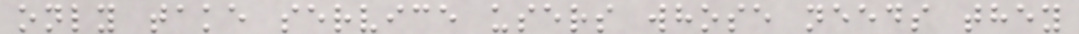only take service users whose needs they
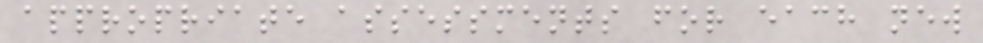appropriate assessments for each new
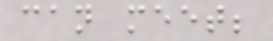can meet;
